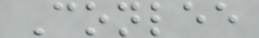Conlee
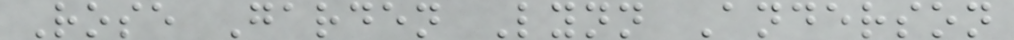Rose Garden Lynn Anderson
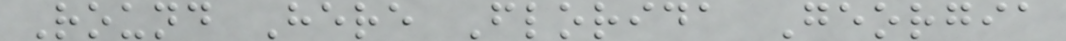Round Here Florida Georgia
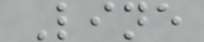Line
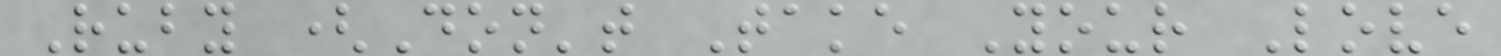Ruby (Don't Take Your Love
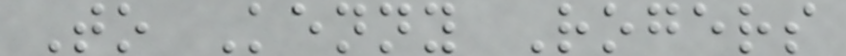To Kenny Rogers
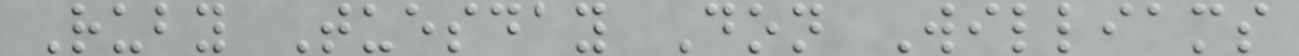Ruby Tuesday Don Williams
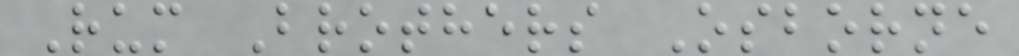Rum Brothers Osborne
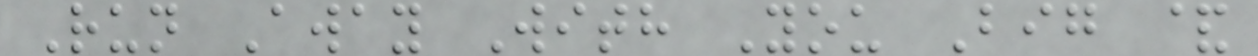Run Away With You Big &
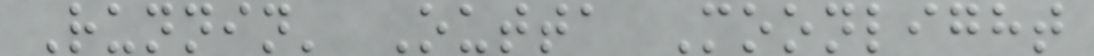Runnin' Outta Moonlight
